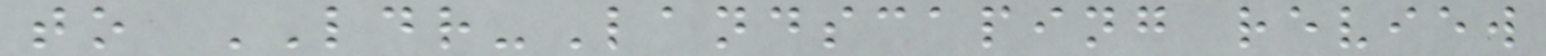to LDR-Landscaping review
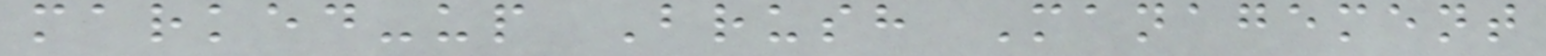marked-up Brush Management
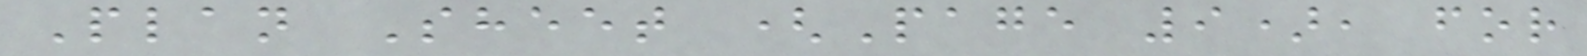Plan Sheet (Page 9), for
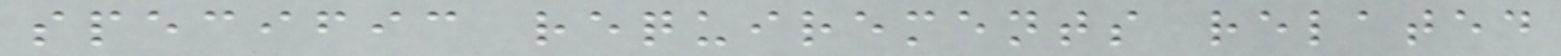specific requirements related
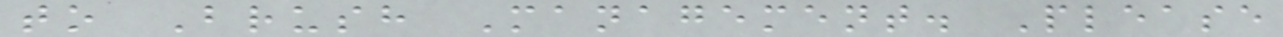to Brush Management. Please
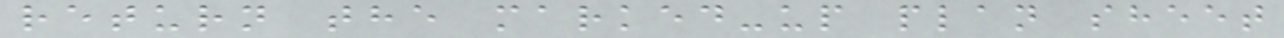return the marked-up plan sheet
